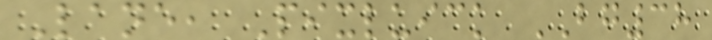Lane, Pixluick BG38
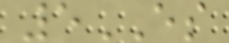5ES
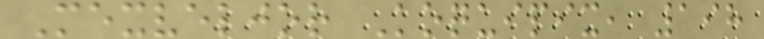Mexveljor Koquipix, 198
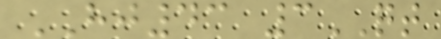HJ43 3QT
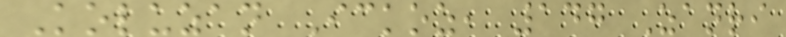Koluzan Ickoz, 147 Zanri
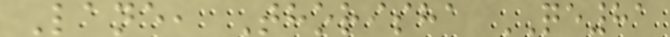Lane, Thorisha QE81
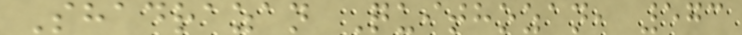Shadrazan Quithozan, 573
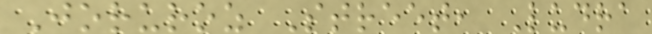Joruroz Street, Ludra
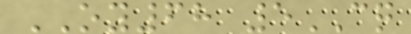OY68 5CQ
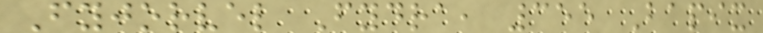Fyjorvel Fydra, 355 Bapix
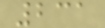231
